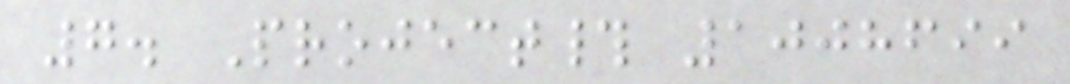7. Project# 1008699
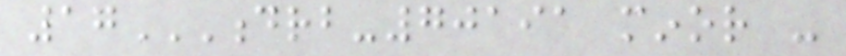17DRB-70191 MINOR -
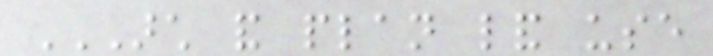ARCH AND PLAN LAND USE
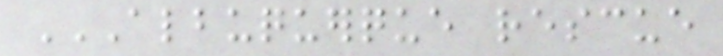ALBUQUERQUE RESCUE
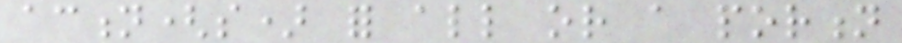action(s) for all or a portion
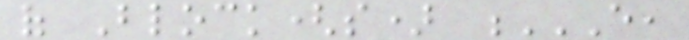of Block(s) E,
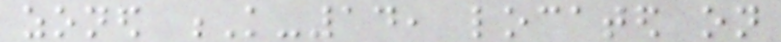zoned K-14, located on
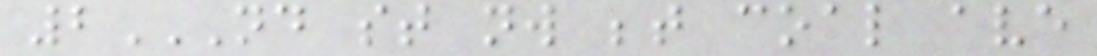2ND ST NW BETWEEN COAL AVE
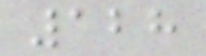128
